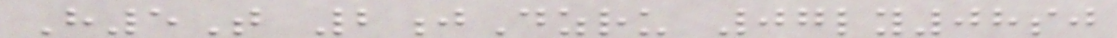H5T 2jDzru 07ly08sj
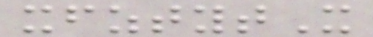xfztytX
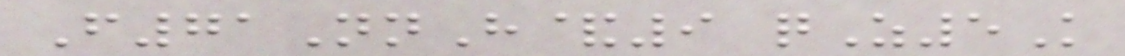F71NnH&9 qZ5K
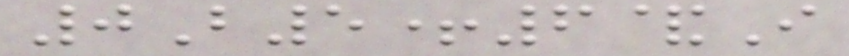0B5+6&I
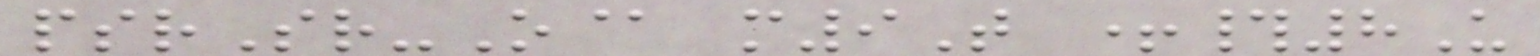psrSr-O@ m9T +#8U
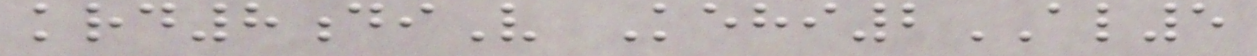krd8diV Kehi2AL5
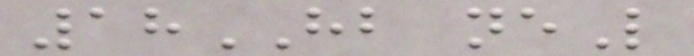18HB neL
